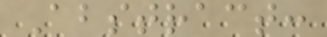Abstract:
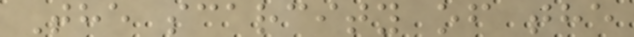The scarcity of the
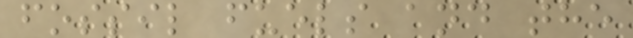fossil fuels and the
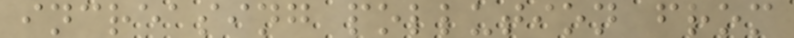increasing pollution from
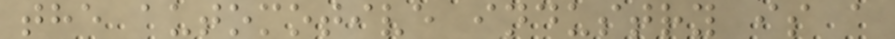the automotive industry is a
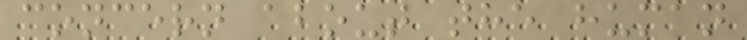concern about the human
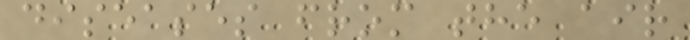diseases from the air
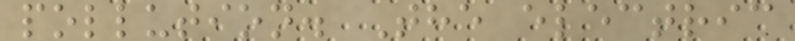pollution. The electric
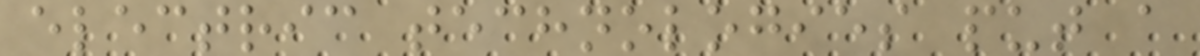electric technologies put a
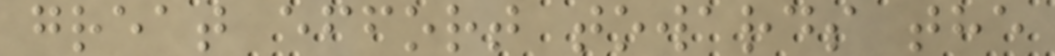great effort towards the
